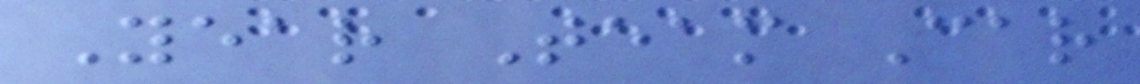Year Team Car
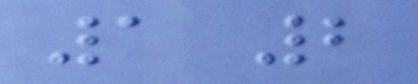1 2
